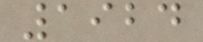1924
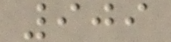909
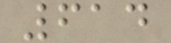614
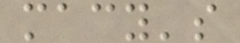macy's
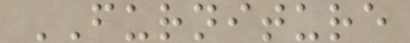FURNITURE
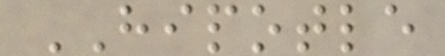HIPOTLE
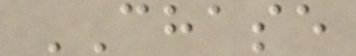CHASE
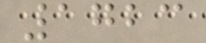1723
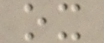ox
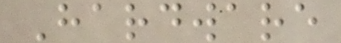Hardware
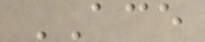ACE
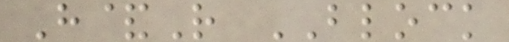H&R BLOCK
